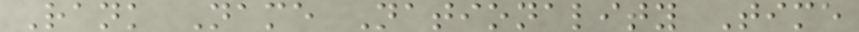Rank Name Nationality Time
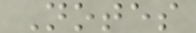Notes
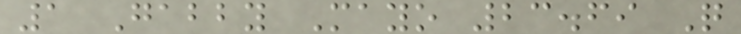1 Gabby Mayo 23.69 Q
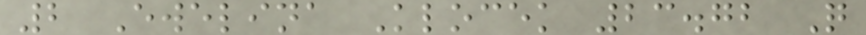2 Ewelina Klocek 23.72 Q
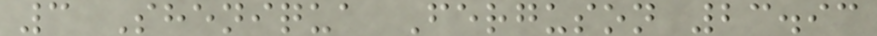3 Sheniqua Ferguson 23.93
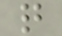q
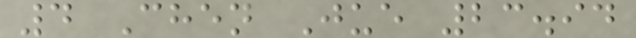4 Chen Jue 23.94
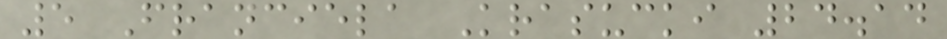5 Franciela Krasucki 24.14
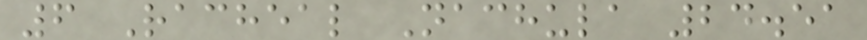6 Racheal Nachula 24.51
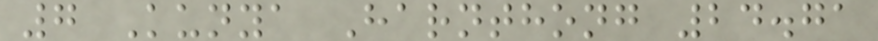7 Kunya Harnthong 24.71
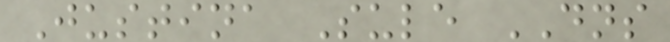Justina Sule DNS
